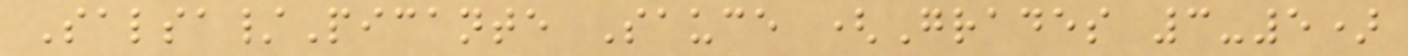Salsa/Picante Sauce (Grades 3-5)
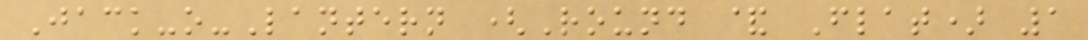Jack-o-Lantern (Round & Flat) 1
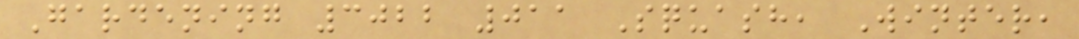Gardening 3022 011 Squash, Winter,
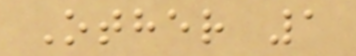Other 1
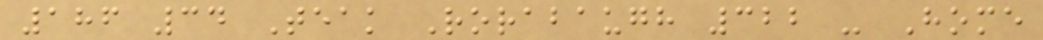186 34 Teak Rorabaugh 322 - Home
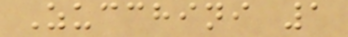Zucchini 1
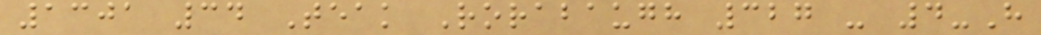1301 34 Teak Rorabaugh 327 - 4-H
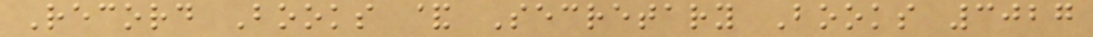Record Books & Secretary Books 3027
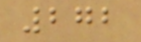272
